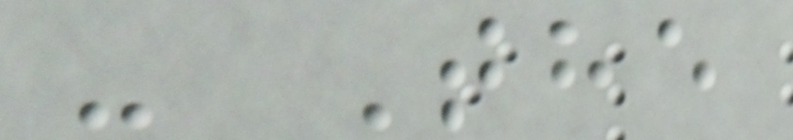- The
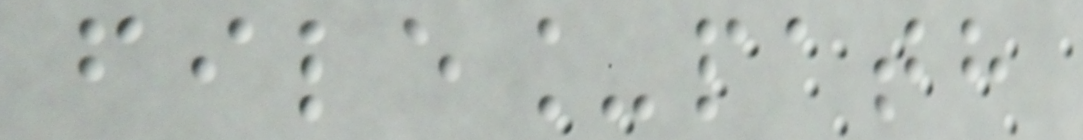file_path
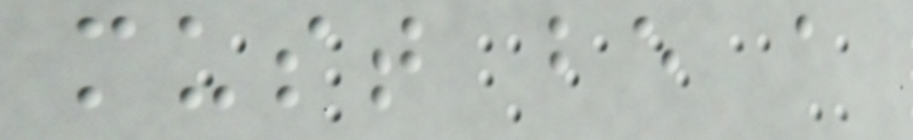must be a
